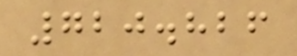720.826
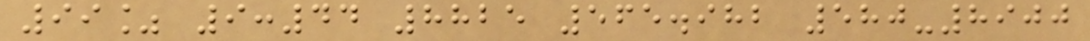99% 9:44 8825 565.982 580-8900
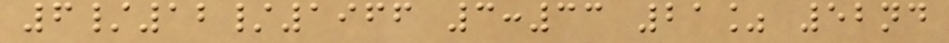6/12/1966 3:33 21% 52nd
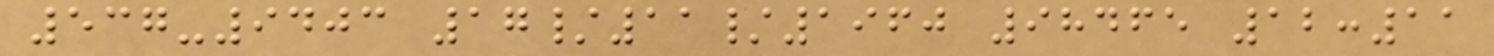537-9403 17/11/1960 98465 12:11
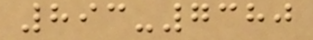893-7380
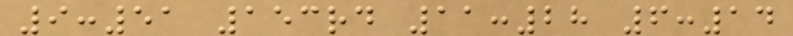9:51 153rd 11:28 6:14
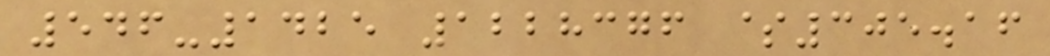546-1425 1228376 $305.16
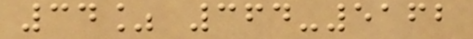34% 364-5162
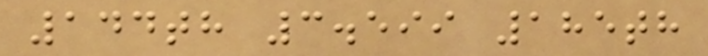144th 3.599 185th
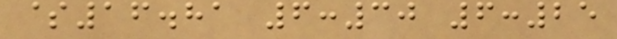$16.81 6:30 6:25
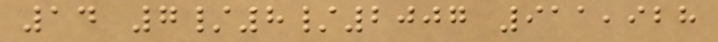14 7/8/2007 911,928
